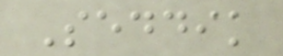Seddik
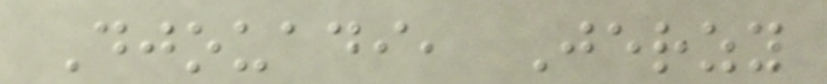Djouadi, Jerzy
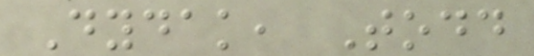Dydak, Todd
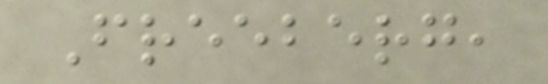Freeberg,
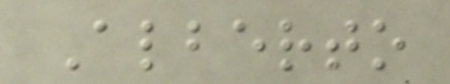Alberto
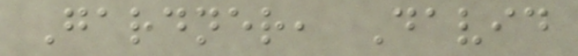Gardner, David
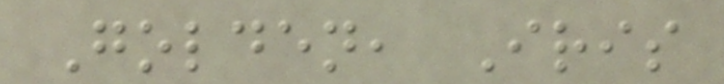Golden, Iris
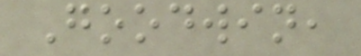Goodwin,
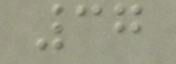37
